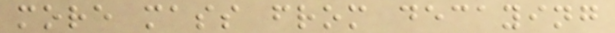more mass from decaying
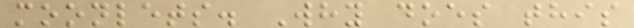moonlets. Why does this
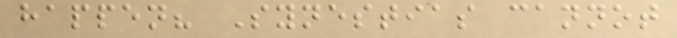happen? Synestias cannot
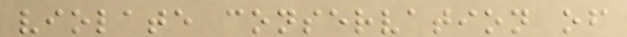violate conservation of
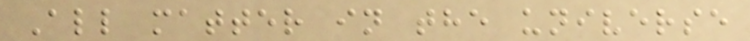All matter in the universe
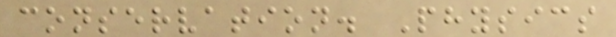conservation. Physics
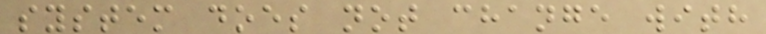system does not change with
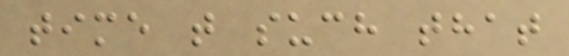time t such that
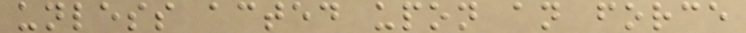unless acted upon an force
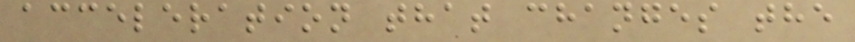acceleration that changes the
